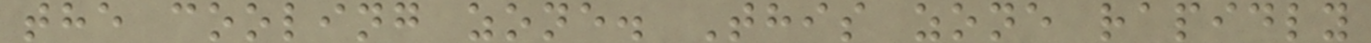the cooling zone. This zone rapidly
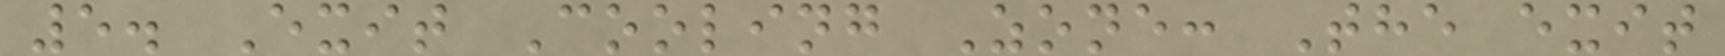5. Exit Cooling Zone: The exit
